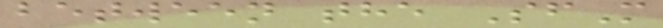between the SfM
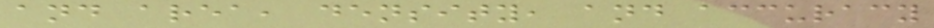and area, density, and accuracy
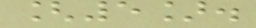[5].
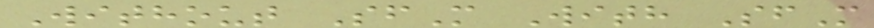Without SfM With SfM
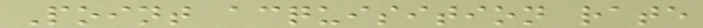Point acquisition rate
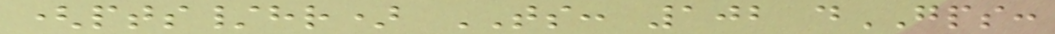(pts/hr) TS: 102 dGPS:
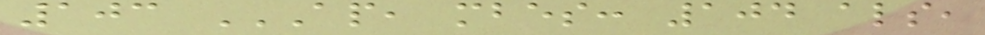103 AP, MBES: 104 ALS,
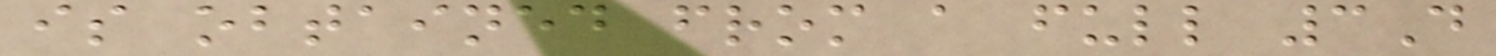is obtained from a full 3D
